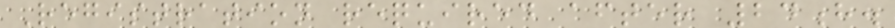Registration required after 24h.
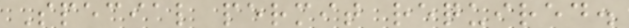Special permit required.
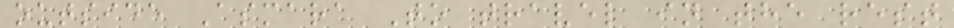outside Asmara To travel in the rest
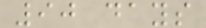90 days
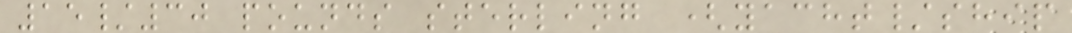15/30 pounds sterling (yacht/ship
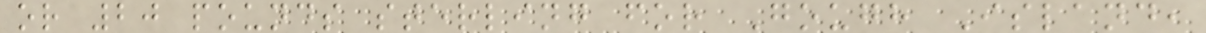or 20 pounds sterling for Gough Island,
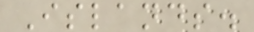Islands.
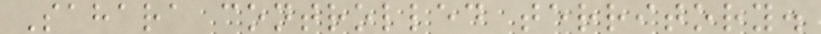Sahara controlled territory.
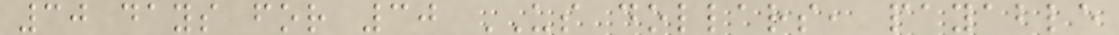30 days for 30 US dollars, payable
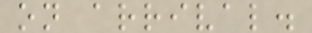on arrival.
